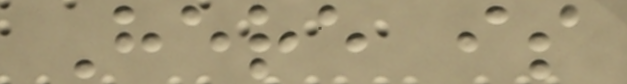Here is
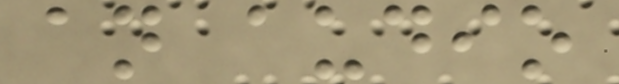an audio
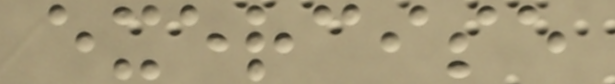exercise
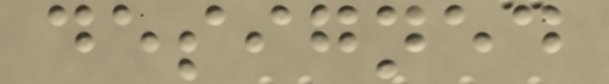designed
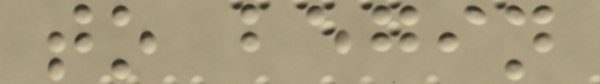to begin
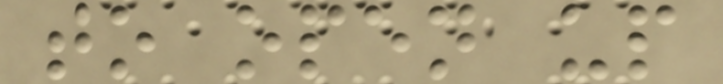to open up
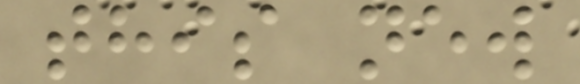this new
